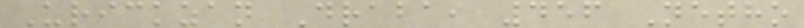Urickzan Draba, 456 Netho
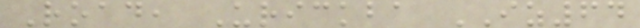Road, Urickba IZ64
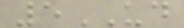5UD
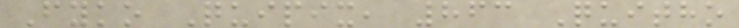Fyko Quipix, 863 Quitho
